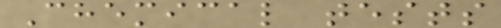Chemical tests
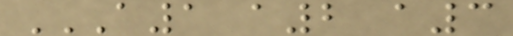A1 A2 A3
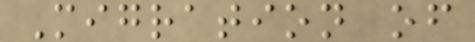Migration of
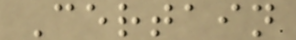Certain
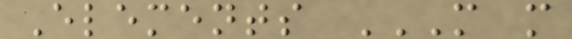Elements M M
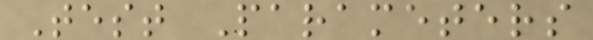Test Parameters
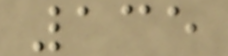135
